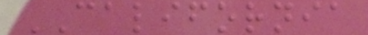CALIFORNIA
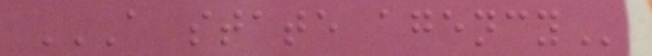A STATE AGENCY
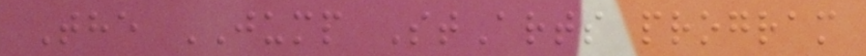The JUMP StArts program
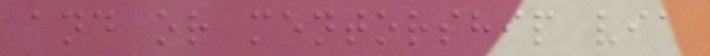and or mentorship via
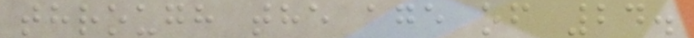through the age of 24.
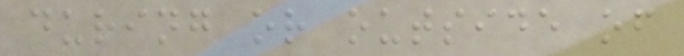during or outside of
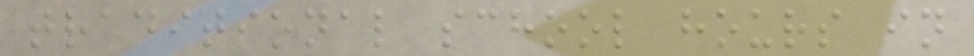traditional school hours in
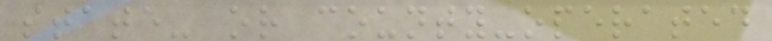state- or county-operated
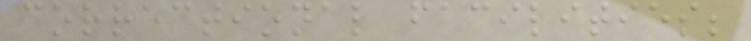correctional facilities;
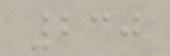230
